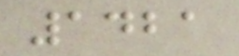1421
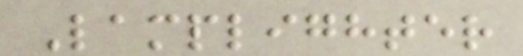Lamplighter
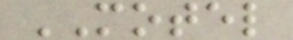MOTEL
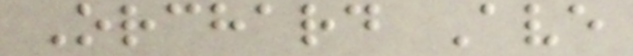Orchard Ave
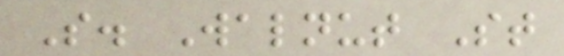S. Walnut St
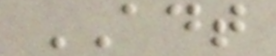ADT
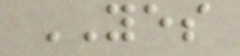YES
